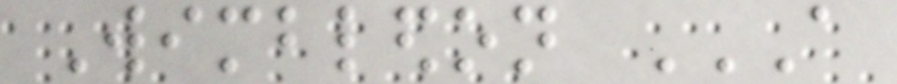Wimbledon A
